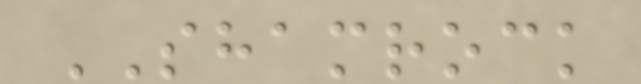SHAMROCK
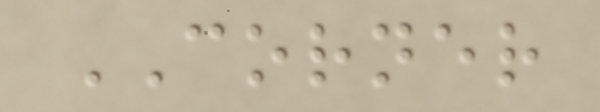CORNER
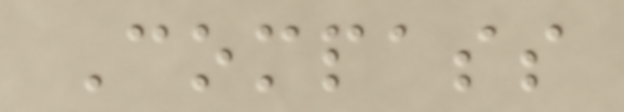Compass
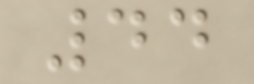44
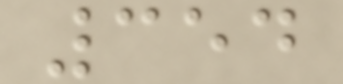354
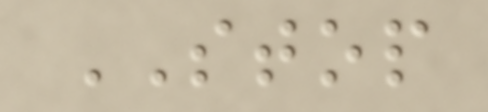STOP
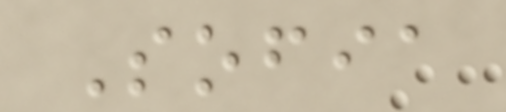Sofia
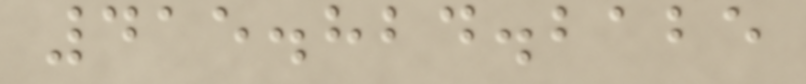415.824.2125
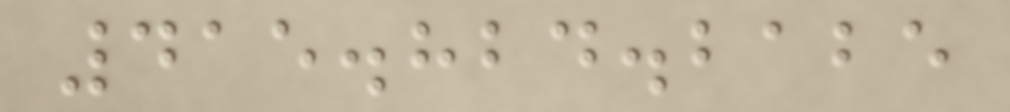415.824.2125
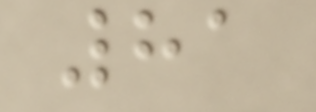81
